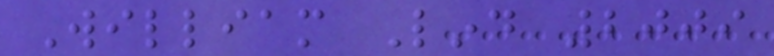William Lind 2009
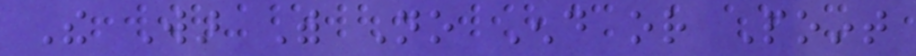The War With No End or Point
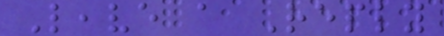Leave a Reply
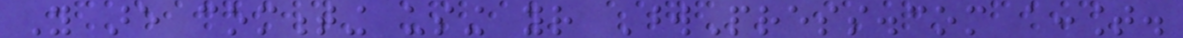You are commenting using your WordPress.com account.
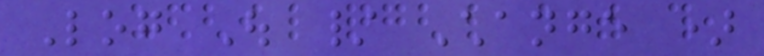Log Out / Change )
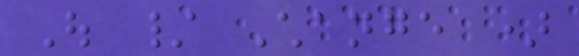Out / Change )
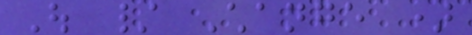Out / Change )
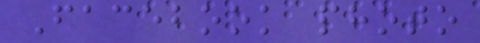Facebook photo
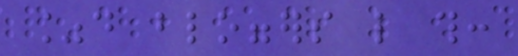%d bloggers like this:
